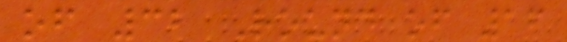of 32 Round of 16
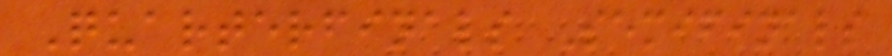Quarterfinals Semifinals
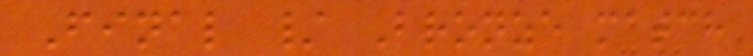Final / Bronze match
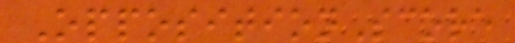OppositionScore
